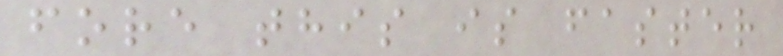fore this is faster
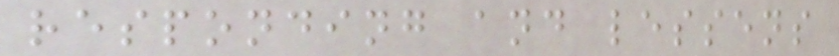responding and lessens
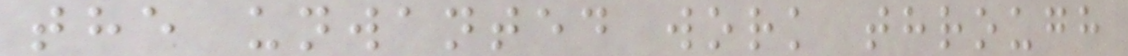the unwanted work through
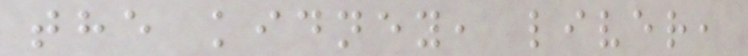the kidney, liver,
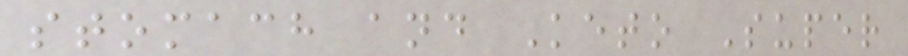stomach and Keto Super
